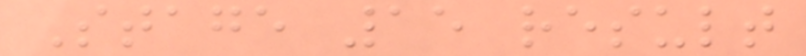Stage 15 result
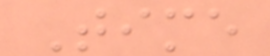Time
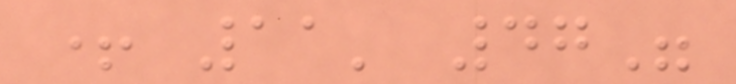+ 11' 47"
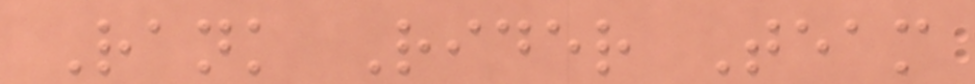Rank Rider Team
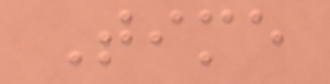Time
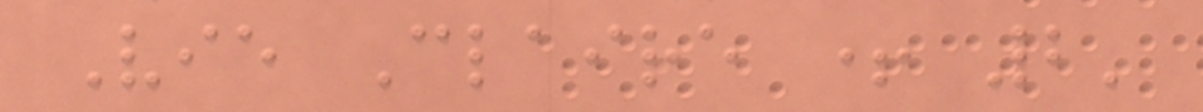Vie Claire + 2'
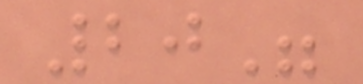20"
